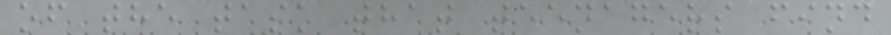of the task that teenagers find
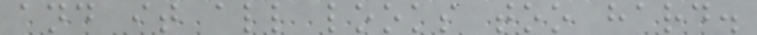and it all looks too hard.
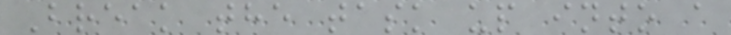Break the task up into a
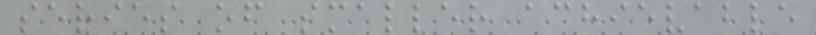series of smaller achievable
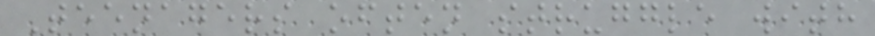Teenagers often struggle with
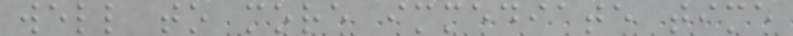well to more immediate time
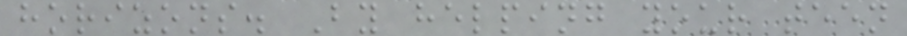horizons. By helping your teen
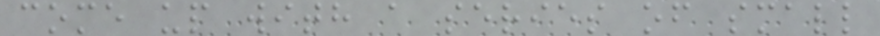come up with a series of small
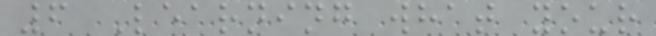6 Learning what your
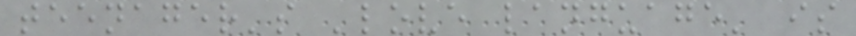teenager's 'love language' is
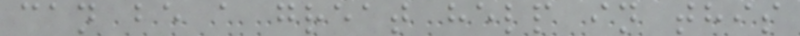can be a great help in this
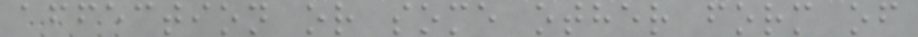affection or some other form of
